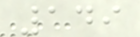149
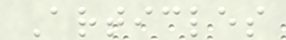Articles
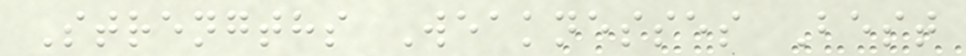Strengths Weaknesses Best
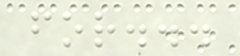for...
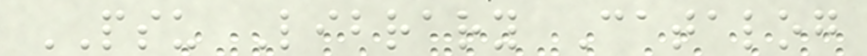PSU Library Catalog
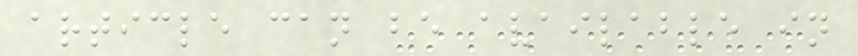article can be available in
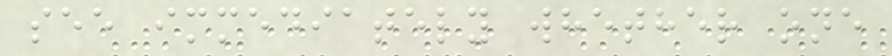see immediately whether one
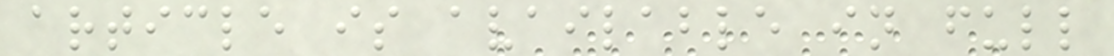article is available in full
